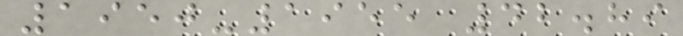1950-1955 42.89
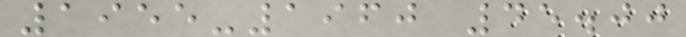1955-1960 45.00
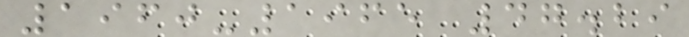1960-1965 47.29
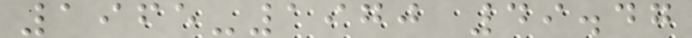1965-1970 49.47
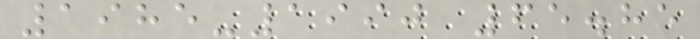1985-1990 65.85
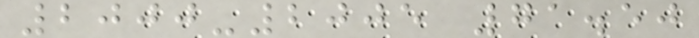2000-2005 71.50
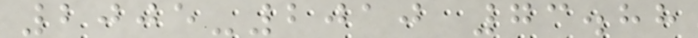2005-2010 73.88
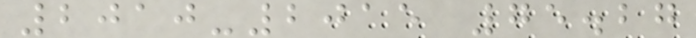2010-2015 75.27
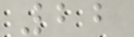22
